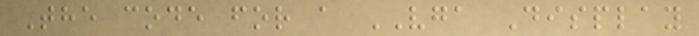The code for a VGA Display
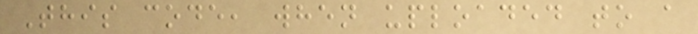This code, when uploaded to a
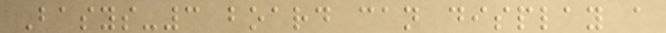Basys-3 board can display a
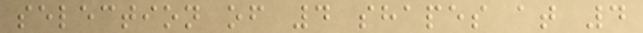selection of 4 shapes at 4
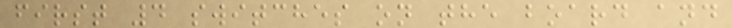first 4 switches on the board and
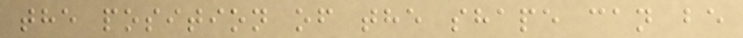the position of the shape can be
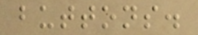buttons.
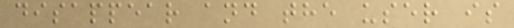disappear and the user is
